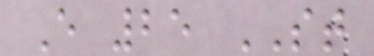E 25 ST
